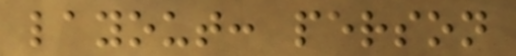layout: person
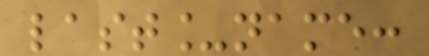last_name:
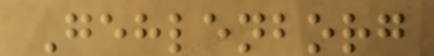Gehlenborg
